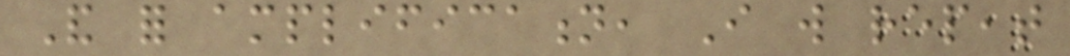And for amplification, I will repeat
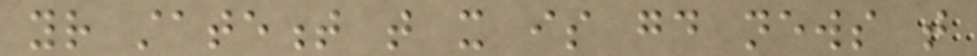your statement that it is good news that
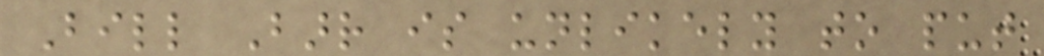Bill Barr is unlikely to put
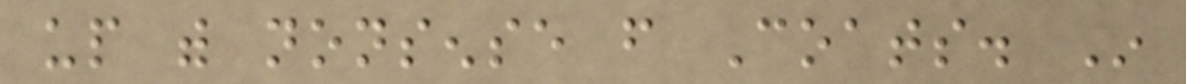up with nonsense from Coats. In
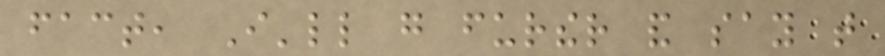fact, I'll go further and say that
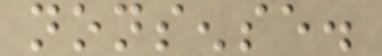nonsense.
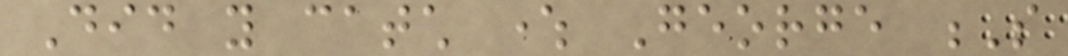Did you catch where George S
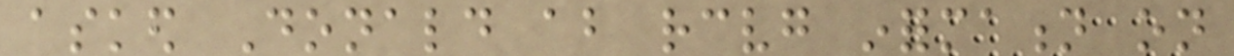asked Donald about receiving information on
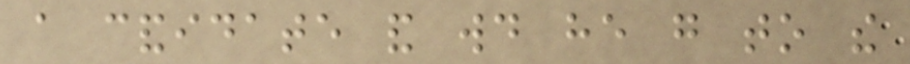a candidate and would he go to the
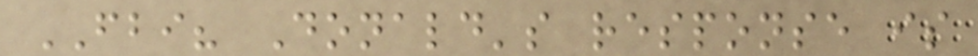FBI? Donald's response is
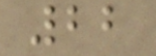22
